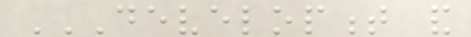DEVELOPMENT AND
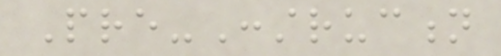Pre-Construction
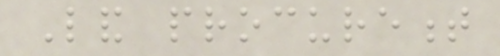Land procurement
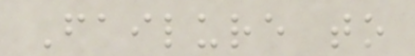Failure to
